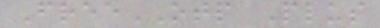FreeOTP Plus
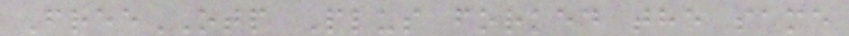FreeOTP Plus forked the same
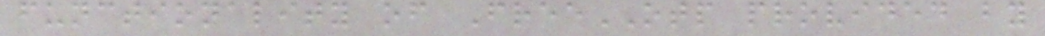functionality of FreeOTP provided by
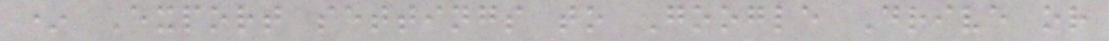* Export settings to Google Drive or
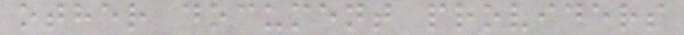other document providers
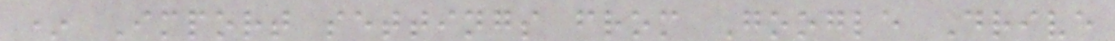* Import settings from Google Drive
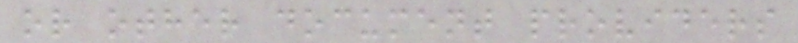or other document providers
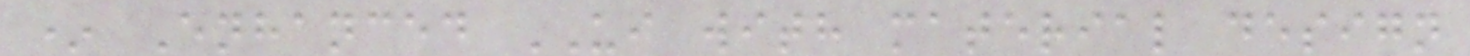* Enhanced UI with material design
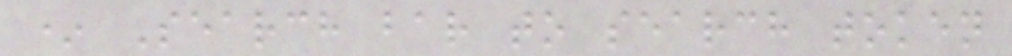* Search bar to search token
